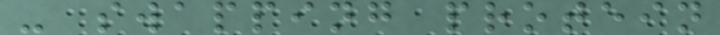- swapping protein
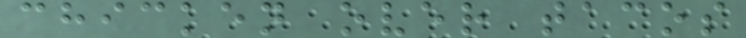chicken over tacos
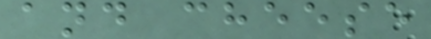and cheese
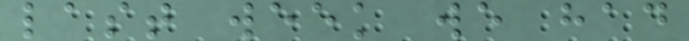last week we had
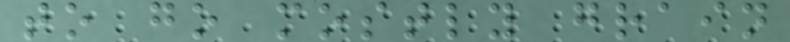to go mostly grain
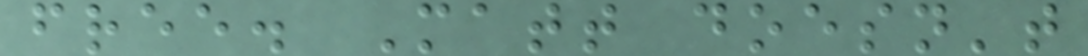free. Matt doesn't
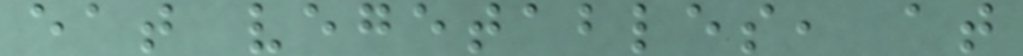eat vegetables, at
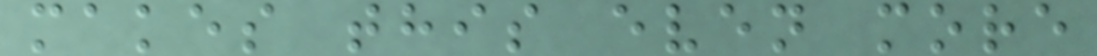makes this even more
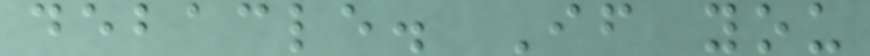debacle. If you
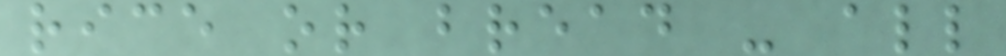rice or bread - all
